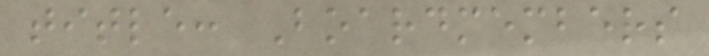title: Boardmembers
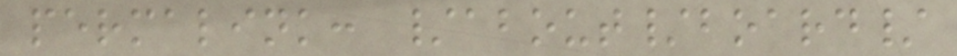permalink: /about/board/
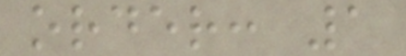order: 1
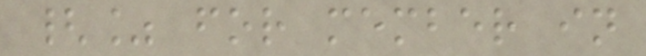{% for member in
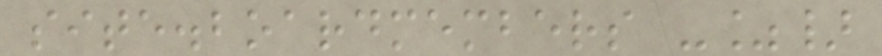site.boardmembers -%}
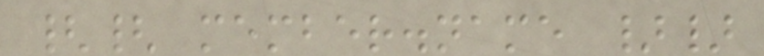{{ member.name }}
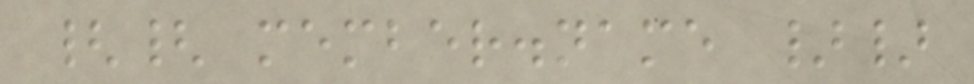{{ member.name }}
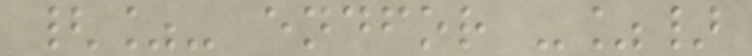{%- endfor -%}
